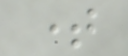time
